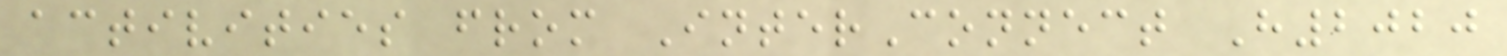activities from InterConnect H2020
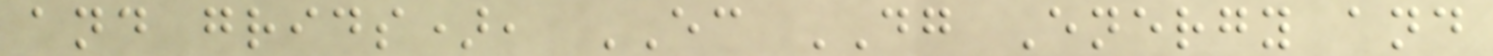and grids), EC DG Energy and
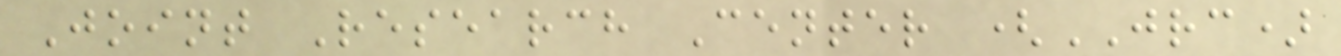Joint Research Center (JRC)
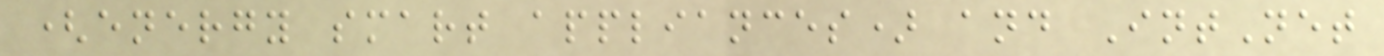(energy smart appliances) and IntNet
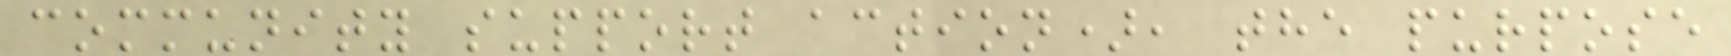community support action), the purpose
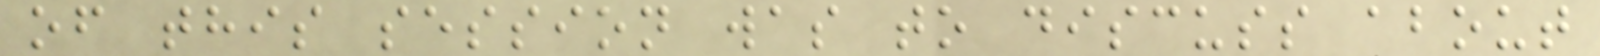of this session was to discuss about
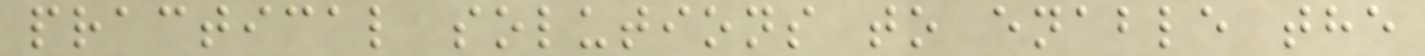practical solutions to enable the
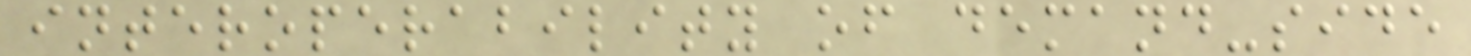interoperability of demand-side
